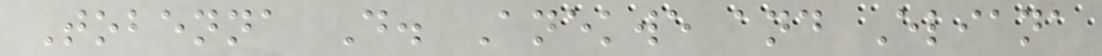Tobenna D. Anekwe and Eliana
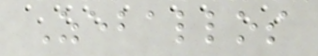Zeballos
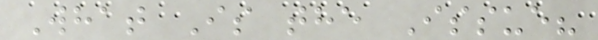What Is the Issue?
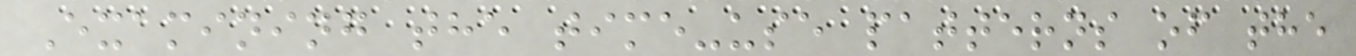Examining the time-use patterns of the
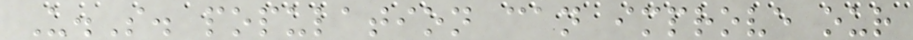U.S. population can improve our
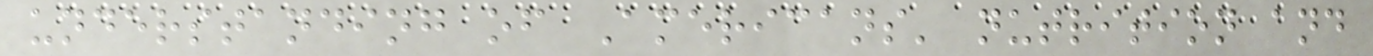understanding of Americans' nutrition and
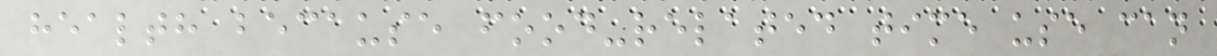health because food-related time use can
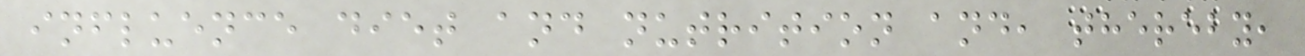influence diet and nutrition and, thereby,
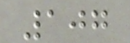107
